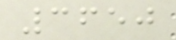3650
